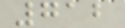712
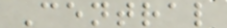Central
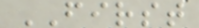FIRST
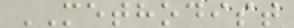METHODIST
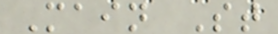Main St
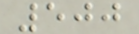500
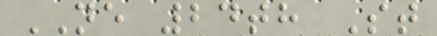NE 24th St
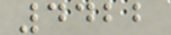4422
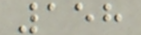158
